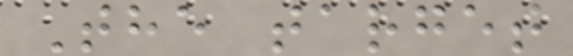The target
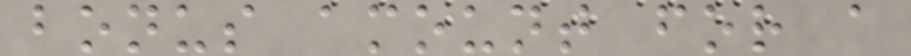bonus amount for a
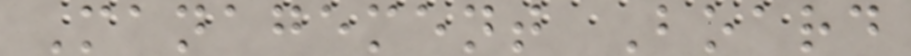Management Board
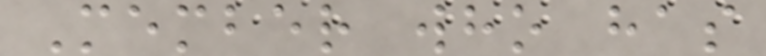Member who has
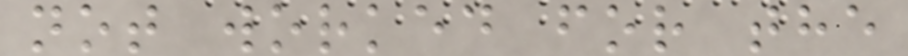not worked for the
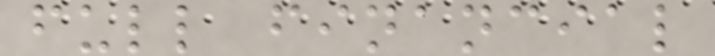full financial
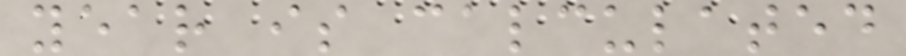year is calculated
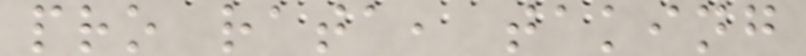pro rata, taking
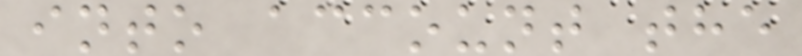into account the
